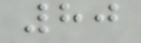80
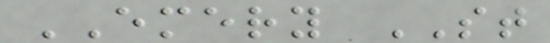EMERY ST
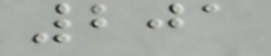201
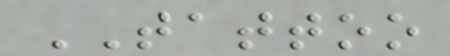TATTOO
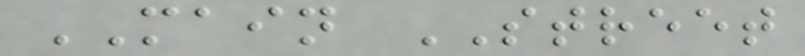MAIN STREET
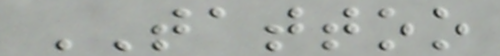TATTOO
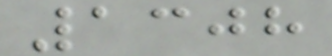1308
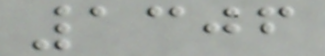1306
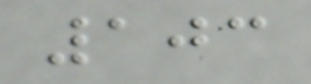103
